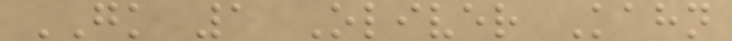GK 1 Oliver Kahn
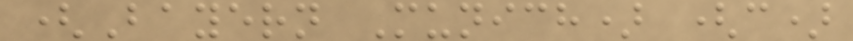(Bayern Munich) (c)
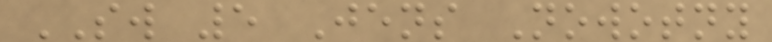SW 5 Jens Nowotny
